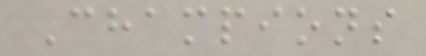Champions
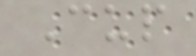Cup
